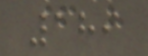189
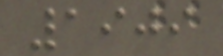1909
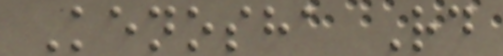Kenosha Rd
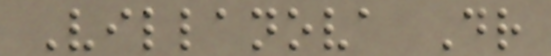Villanova Dr
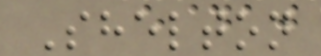Shelton
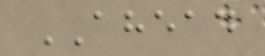AHEAD
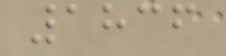1836
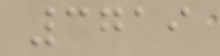3719
